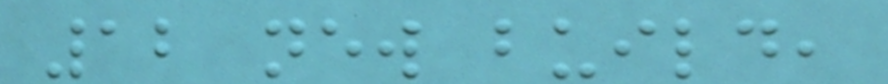12 new build,
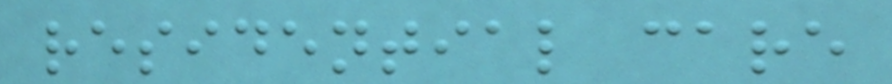residential care
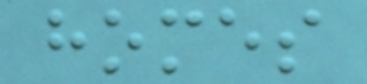homes
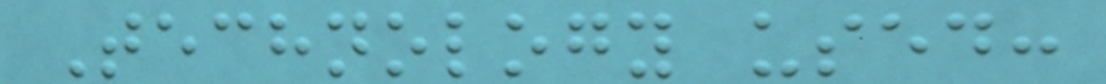Technology used:
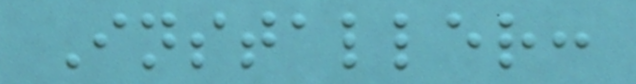Installer:
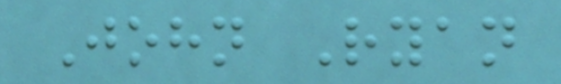John Ryan
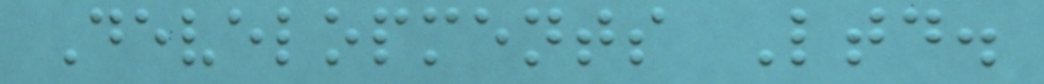Developments Ltd.
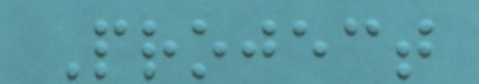Project
